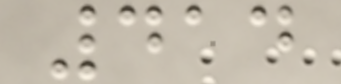414
